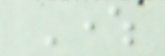Where
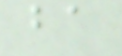ba
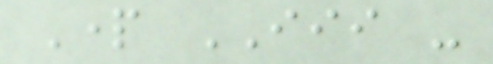Part III -
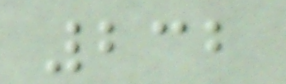232
